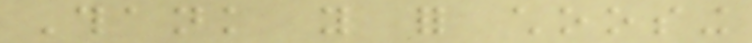Thank you for choosing
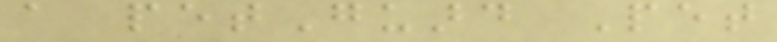a petGuard Pet
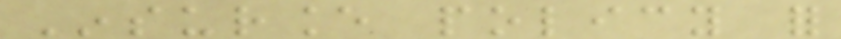Insurance policy for
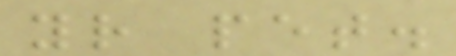your pet.
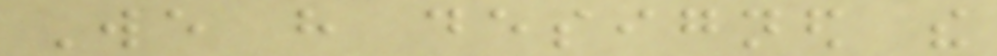We have designed the
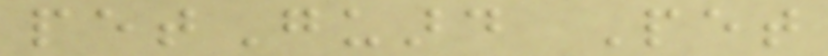petGuard Pet
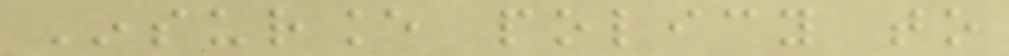Insurance policy to
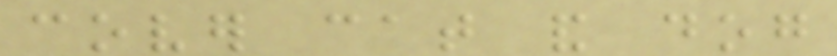cover cat and dog
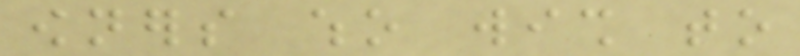owners who wish to
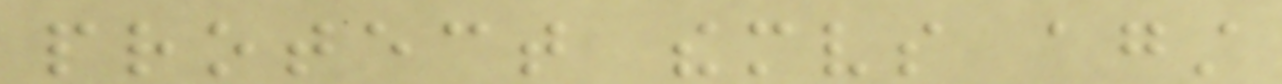protect themselves against
